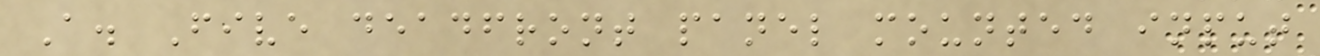A. Five deadfront panel mounted input
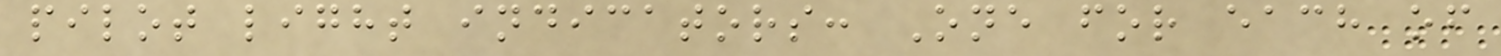pilot light indicators: One for each of
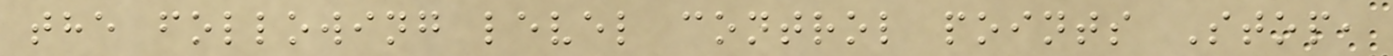the following level control points Stop,
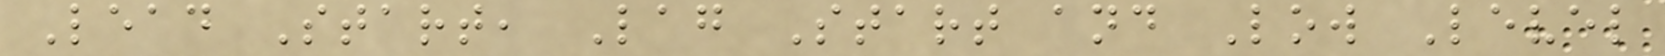Lead Start, Lag Start and Low Level
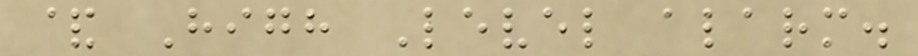& High Level alarm.
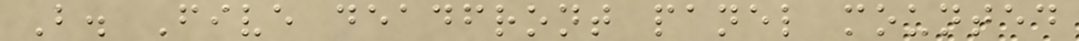B. Five deadfront panel mounted
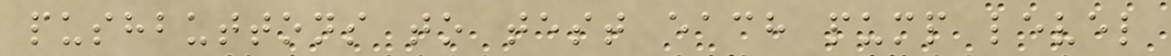pushbuttons to test each pump level
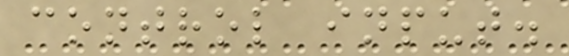control input.
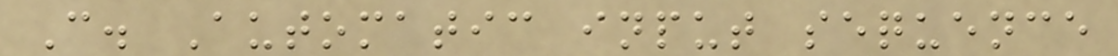C. Automatic input sequence
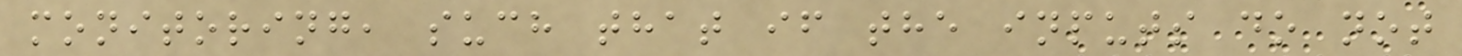monitoring, such that if the inputs do not
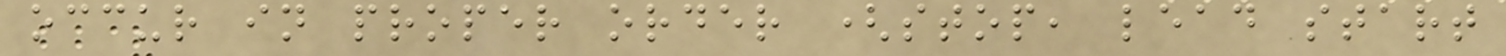occur in proper order (stop, lead start
